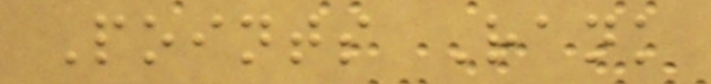Points Rank
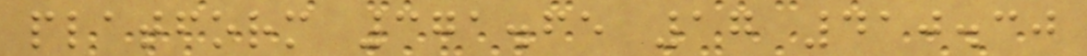platform 371.65 17 410.30
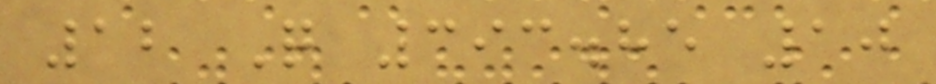12 Q 393.85 10
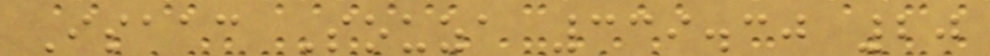Isaac Souza 339.30 20
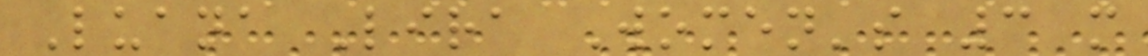Luana Lira Women's 3 m
